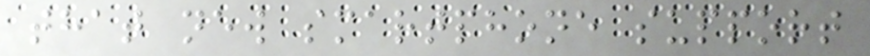that new smartphone support
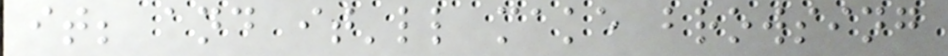it; and it'll make browsing
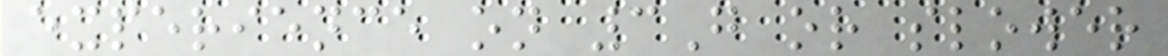experience on 3G or slower
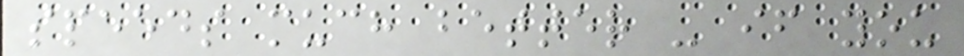speeds much better - if you
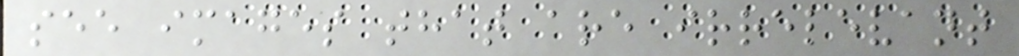see images that are irrelevant
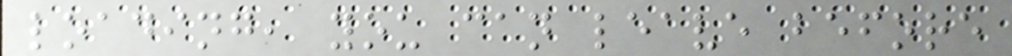loading, you can leave before
